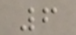6
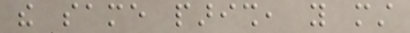the same parish, you must
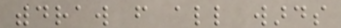withdraw from all wards
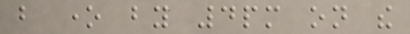but one by 4pm on the
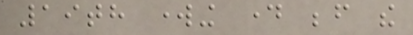19th working day before the
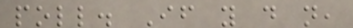poll. If you do not,
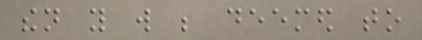then you will be deemed to
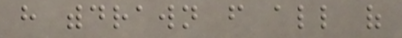have withdrawn from all of
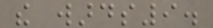the wards9.
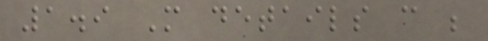1.9 More details can be
